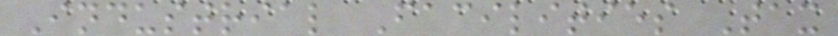Industrial Facilities Tax
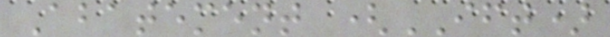Abatement (IFT)
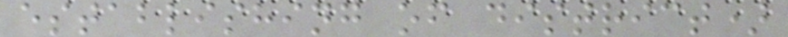establishing of district)
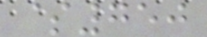$750
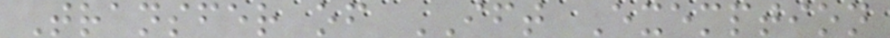Transfer of IFT Exemption
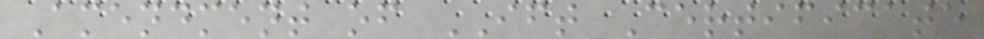Amendment of IFT Certificate
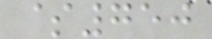$750
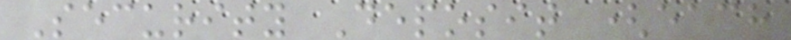Security Deposit (each
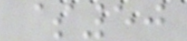$50
